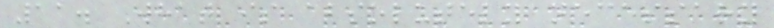11. What is absolutely necessary
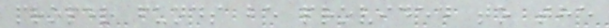proper funds be provided to the
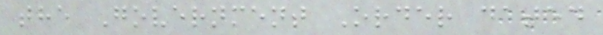the Government Order dated
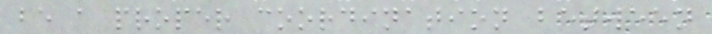be a proper coordination between
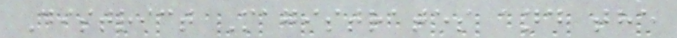District Magistrates and the
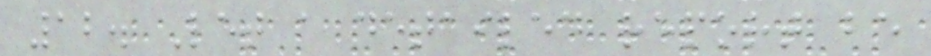12. Let a detailed report be
